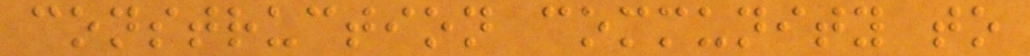construction community to
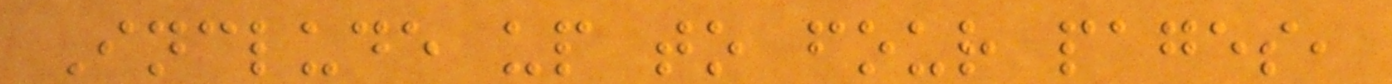Include up to four pages,
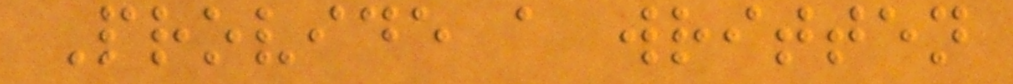Provide a written
